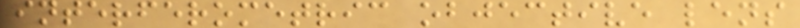interferometric objective lens
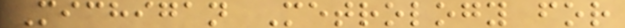Michigan Metrology for
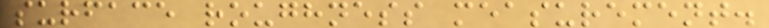surface roughness measurement.
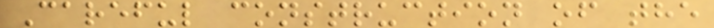Careful construction of the
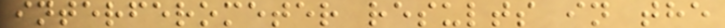interferometer results in the
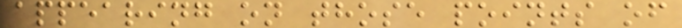appearing on those points of
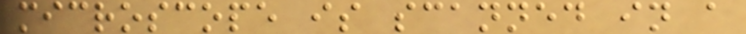microscope is scanned in a
